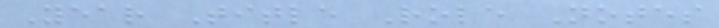Year Title Role Notes
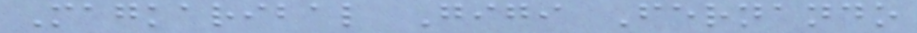Magkaribal Gigi Fernando
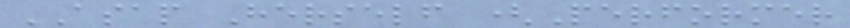ASAP Herself (Performer
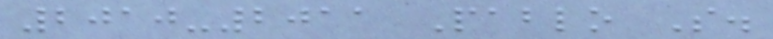2010-2011 Pablo S.
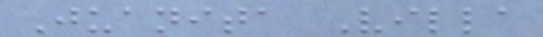Juanita Villa
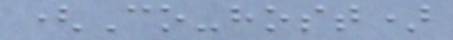(Co-host)
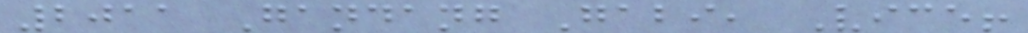2011 Gandang Gabi, Vice!
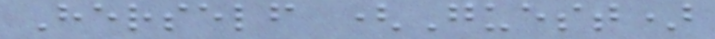Herself (Guest)
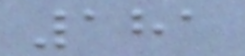181
